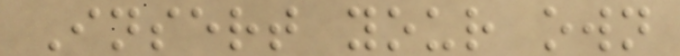Insert your own
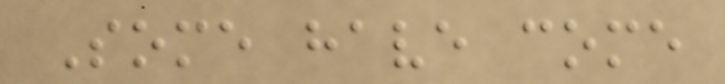Some have come
